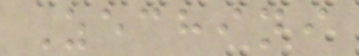Zechini
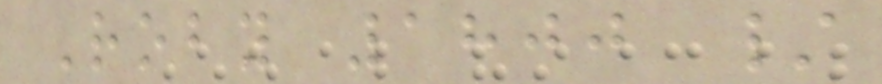Roby 1800 /
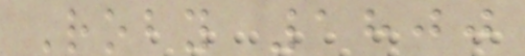Roby 1800
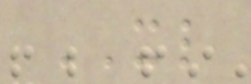XL
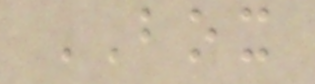BOX
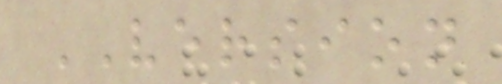VERSION
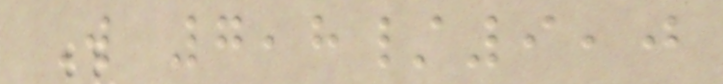W 7,8/9,0
